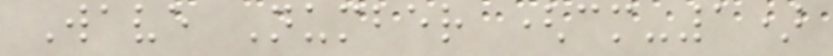Wave Number (cm-1)
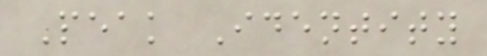Peak Identity
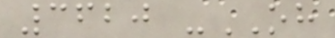3620 -OH
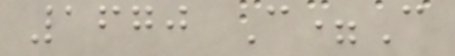1670 C=C
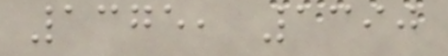1375, 1390
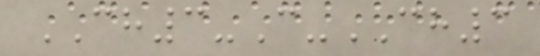CH3-C-CH3
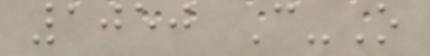1050 C-O
